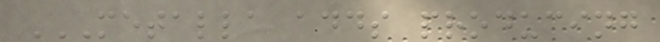METALLA ADDS PRODUCING
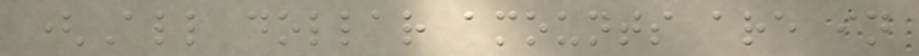(All dollar amounts are in
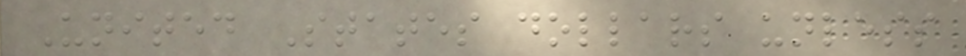United States dollars unless
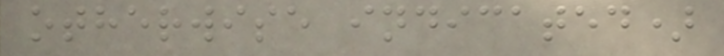otherwise indicated)
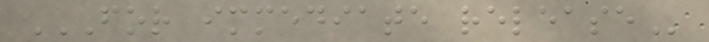FOR IMMEDIATE RELEASE
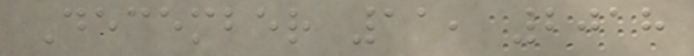December 11, 2018
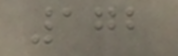172
